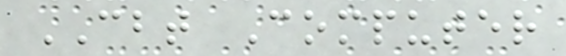CBT Computer
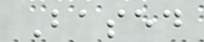Based
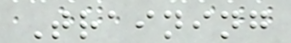Training
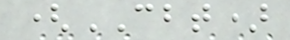(CBT)
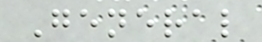General
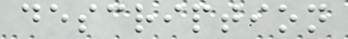description
